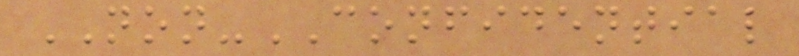NON-CONFIDENTIAL
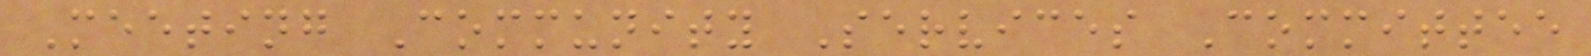Meeting Community Services Committee
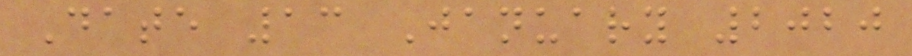Date 13 January 2020
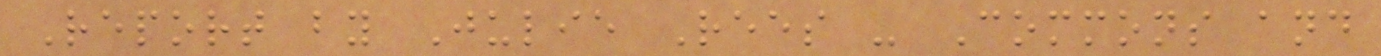Report by Julie Rees - Commons and
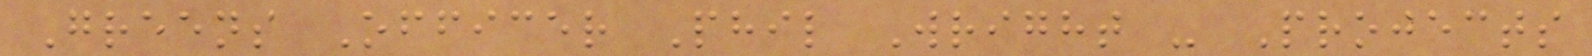Greens Officer Phil Wright - Projects
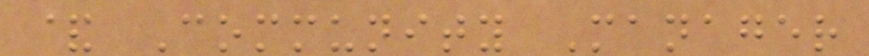& Community Manager
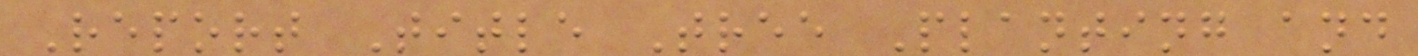Report Title Tree Planting and
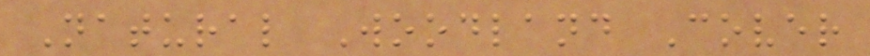Natural Woodland Cover
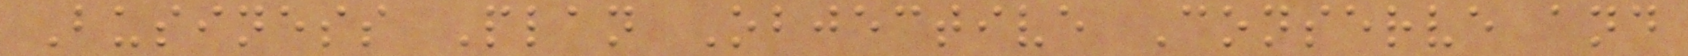Business Plan Objective Conserve and
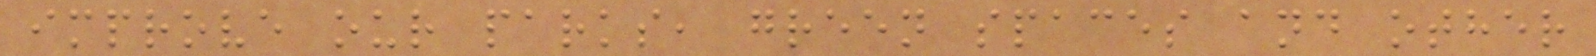improve our parks, green spaces and other
